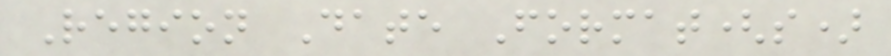Region Date Format(s)
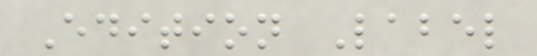Edition Label
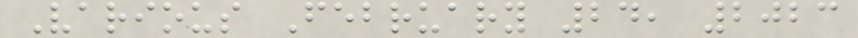Various February 24, 2023
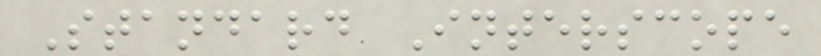Standard Interscope
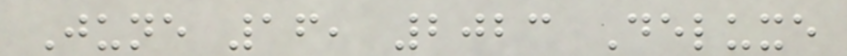June 16, 2023 Deluxe
